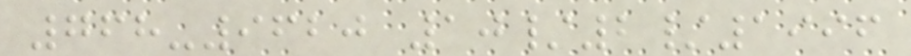768-9620 10/2/1996
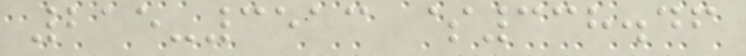215-3513 $338.46
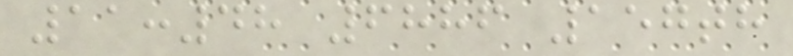11:48 6886 157th
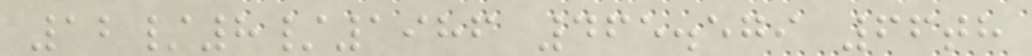12/8/1986 465.579 66th
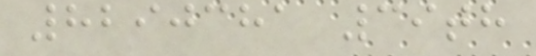8290381 39th
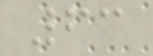63
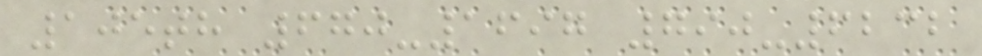105th 670-1697 790-6232
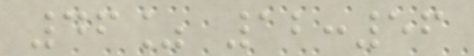46% 12:56
